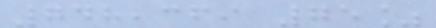748,369 75%
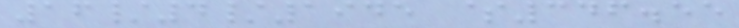16/4/1945 $346.55
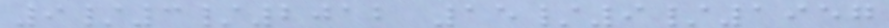9/3/2012 15/9/1957
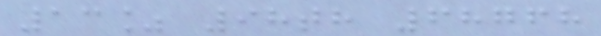13% 98th 68768
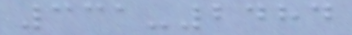331-2484
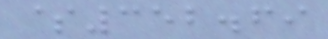$352.69
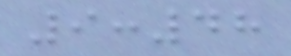9:48
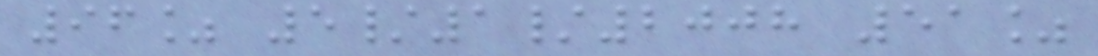96% 5/1/2008 51%
